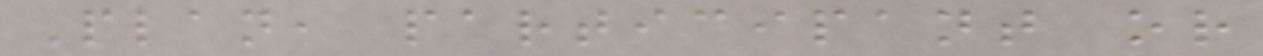Plan, participant or
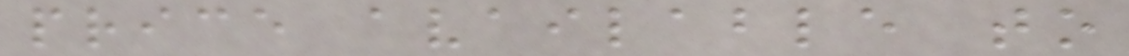price available to
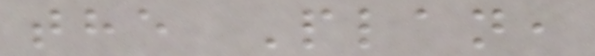the Plan,
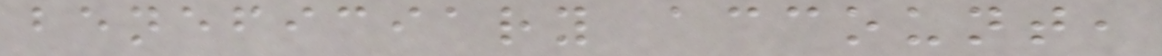beneficiary account,
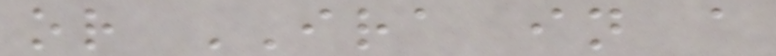or IRA in a
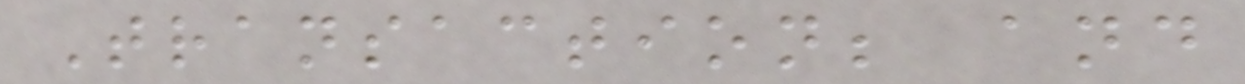Transaction; and
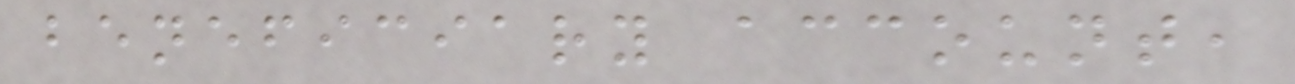beneficiary account,
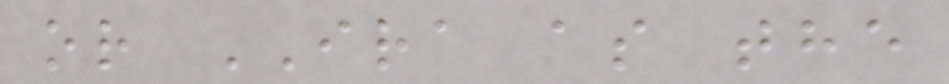or IRA as the
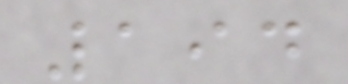194
